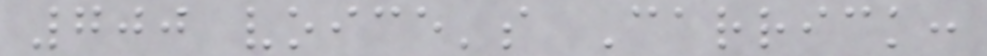700 voice's Carrick:
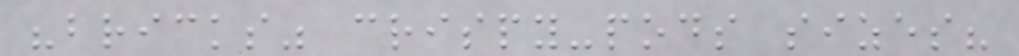"bricks" crispy-pods sizes?
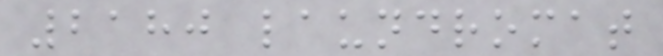2180 laundromat
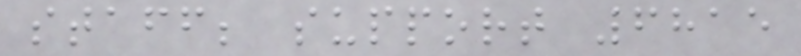staff; support 6815
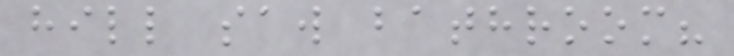hill saw bathroom?
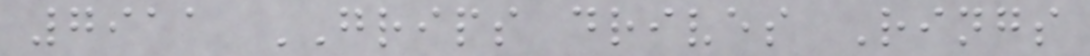7911 GRIPS drives Rings
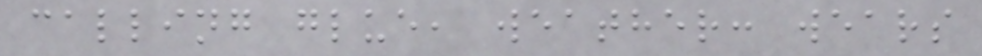calling glue, weather: wears
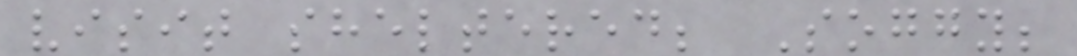visit sheltered; Soggy;
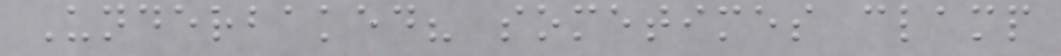Underbaked? sometimes clamp
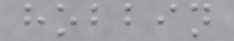hobbin
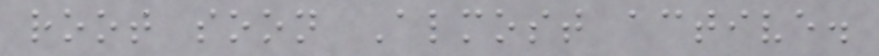root soon Almost active.
